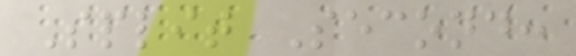Split Second:
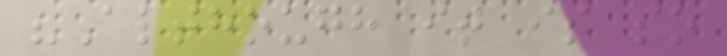"Although it is so
